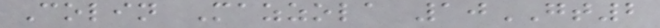Colin Mazzola 10GT2
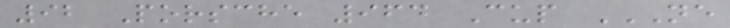92 Porsche 964 Cup NE
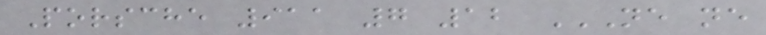Porsche 911 7 12 NE NE
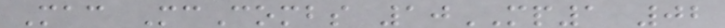Mac McCombs 10MP1 02
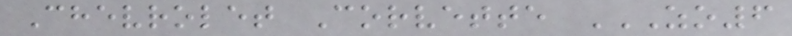Chevrolet Corvette ZO6
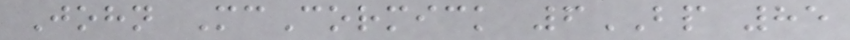John McCormick 6BP 85
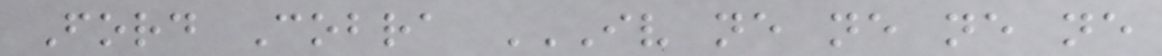Ford Cobra IV NE NE NE NE
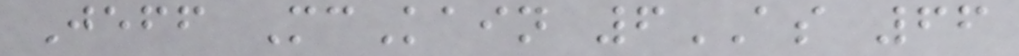Jeff McKain 6AS 66
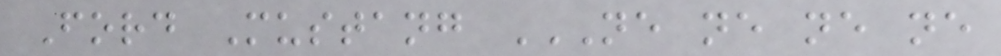Ford Mustang NE NE NE NE
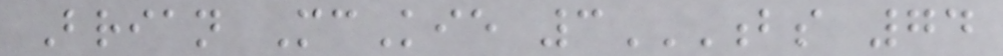Brian McKie 3BS 74
